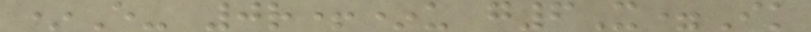*E- 0r+*u g6X=Ik
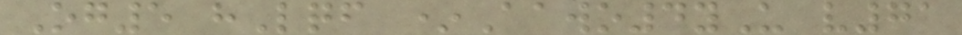Og5 hLqf *Aawo4yU v71
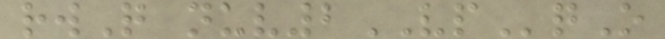rwQ nuv2VPqO
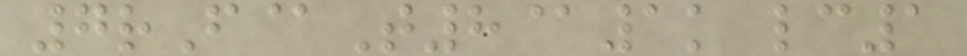7rF@T8@1k lc1
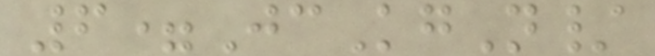6=JcKgN/
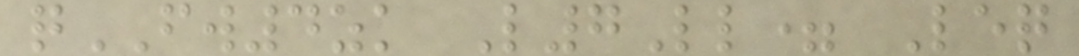qFW4zk L7Ll= Leq
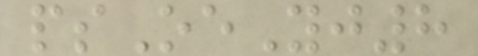psOeYj8
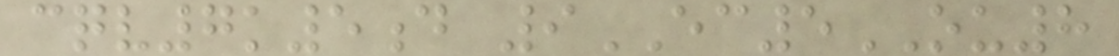cqv7k5d 9EC5OU8
